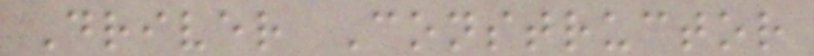Driver Constructor
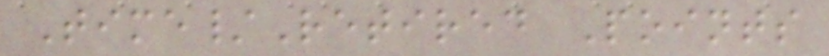Time/Retired Points
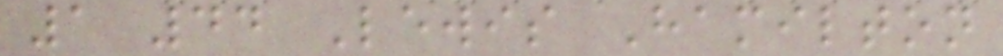1 44 Lewis Hamilton
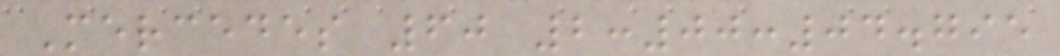Mercedes 60 2:00:04.795
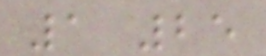1 25
